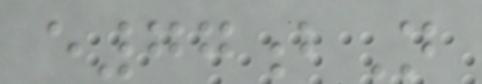e77bN
